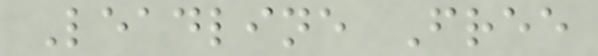Leadline Free
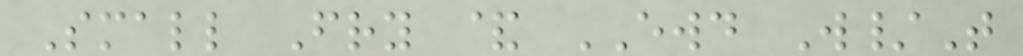Small Fry & EWD W/T
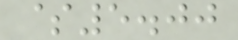$5.00
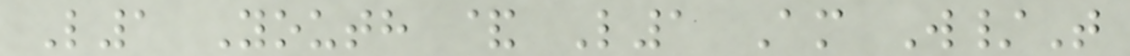L1 Youth & L1 Am W/T
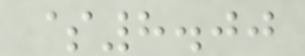$8.00
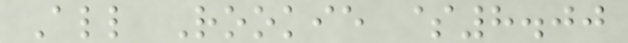All Rookie $8.00
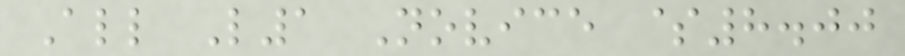All L1 Novice $8.00
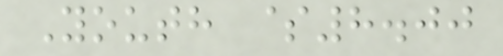Youth $8.00
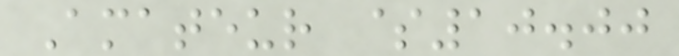Amateur $10.00
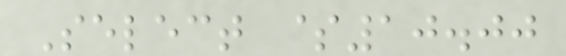Select $10.00
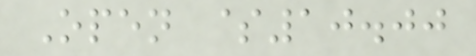Open $10.00
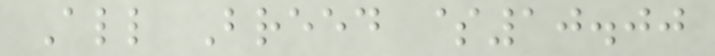All Breed $10.00
